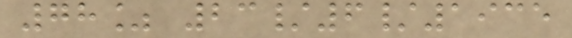78% 23/6/1935
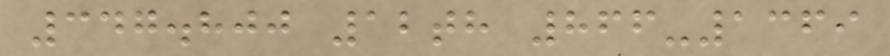347.800 12th 866-1369
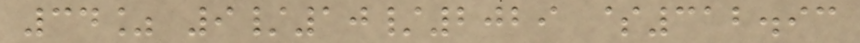34% 9/10/2029 $312.93
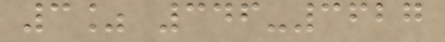3% 346-3627
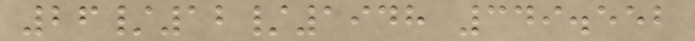26/12/1948 349.552
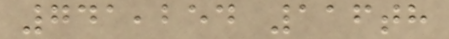741,254 116th
